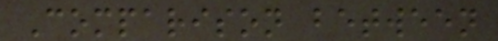Comparison between
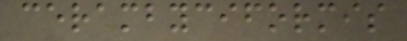cerambyciformis
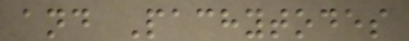and Pachytodes
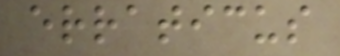erraticus
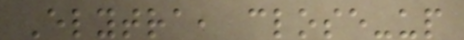Elytra, close-up
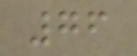76
